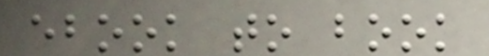ebook to book
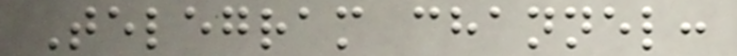Telegram channel:
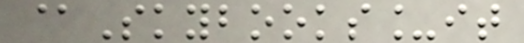@Skybooks_it
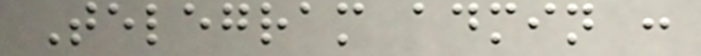Telegram admin :
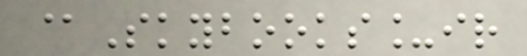@Skybooks_ir
